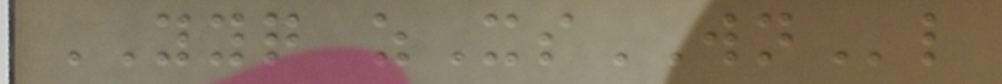YYQ zXsWNl
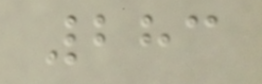283
